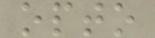opto
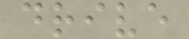drive
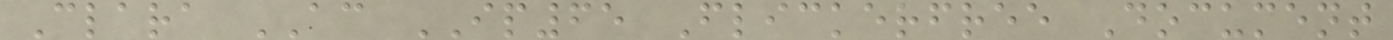Clara AC IP65 Flickerfree Document
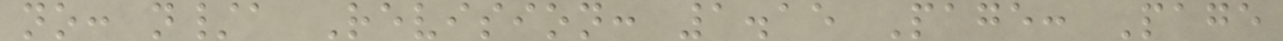no: n/a Revision: 1.15 Page: Page
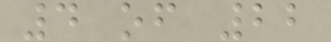4 of 22
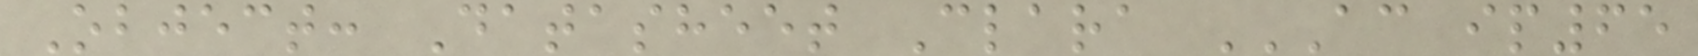Object: Datasheet Clara AC IP65
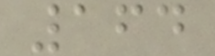164
